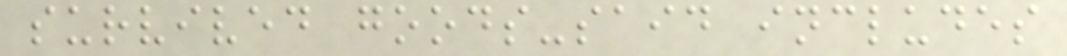survived goods-said includes
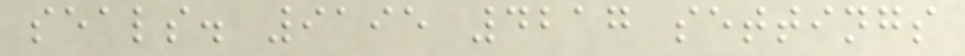seals. 9195 4217 settings
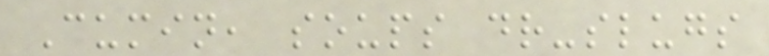Cumin, soups dr-slugs
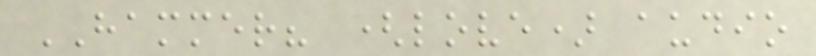HAMMER? (love) audio
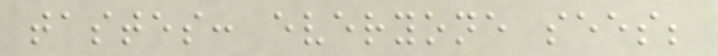tastes: everyone sees;
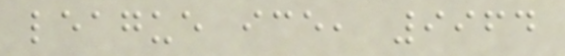league ice, 9964
